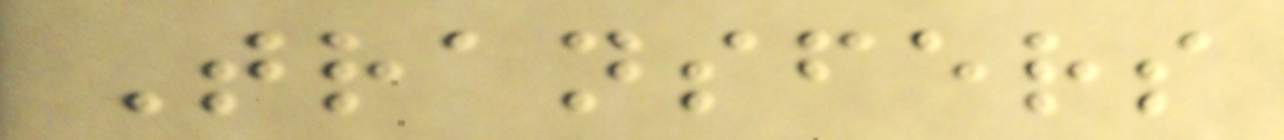Transfers
